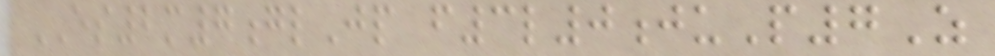ES2m7glJp f3l0juP7Z
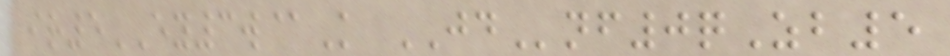ir5EY3w@K JDnf0qZb5
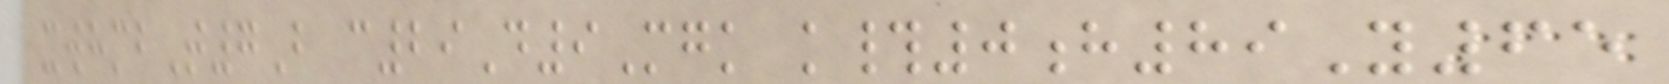xwhmbT7B c29D9Mgk k#0h89Y65
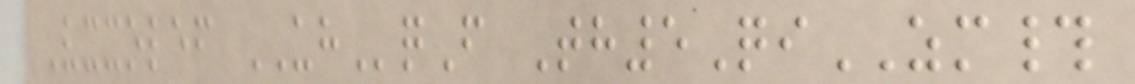Vxxolef UHqF Th5QiZM#
